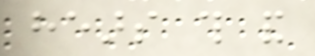hears this and
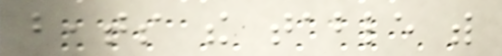beats the table with
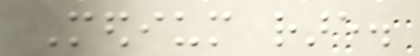Medium rare.
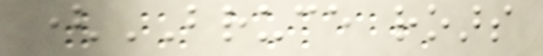(BRUCE roars
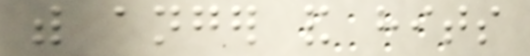with anger and hits
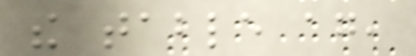the table again,
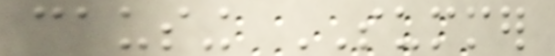causing SUMMER
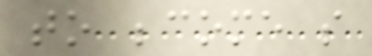to become so
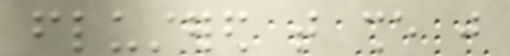flustered that she just
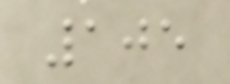105
